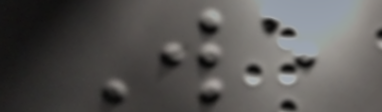We
